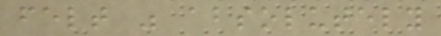felt was absolutely
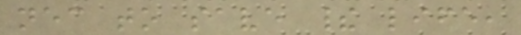necessary to save their life,
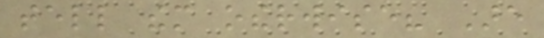tell them otherwise? Are
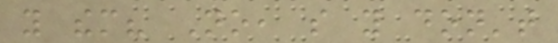you them? No, so you don't
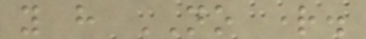you have NO right.
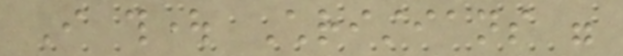I thought Christians were
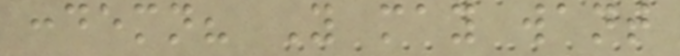condemn? You may want
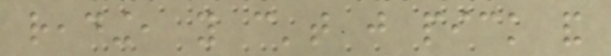reading, you can't just pick and
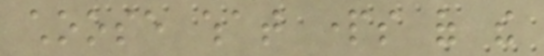choose what parts of the
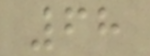68
